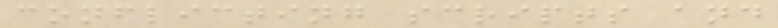conflicting scripts and
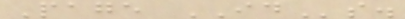Page IDs.
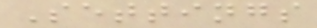Settings
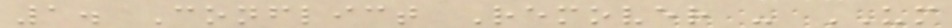1. Conflict Remover - UM
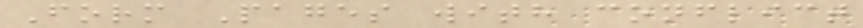Form Pages with conflict
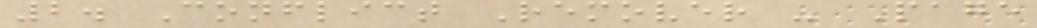2. Conflict Remover - Page
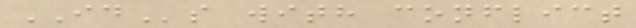IDs with conflict
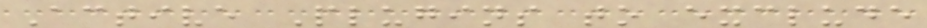Active Plugins to exclude
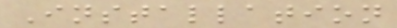Installation
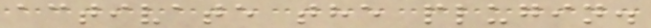activate the plugin.
